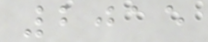2015
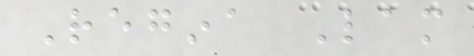Regina Lam
